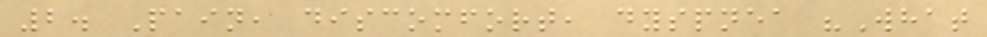2. Pain, discomfort, dyspnea "What
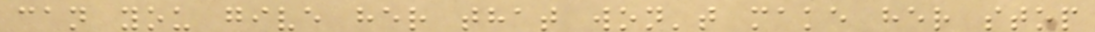can you give her that won't make her stop
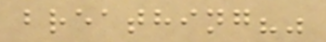breathing?"
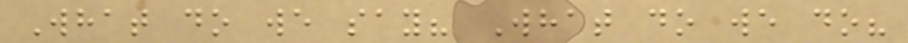What do we say? What do we do?
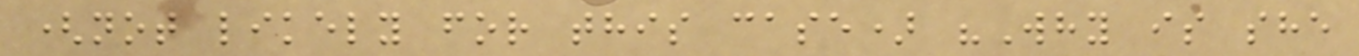(not likely for this case) "Why is she
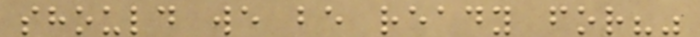should we be ready for?"
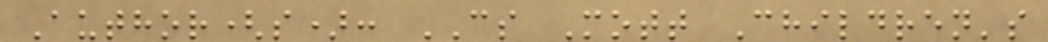Author(s): CS Mott Children's
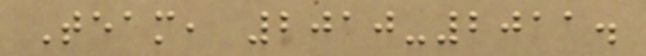Team, 2010-2011.
